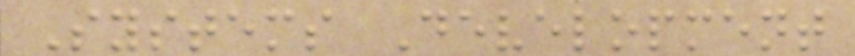Systems Development
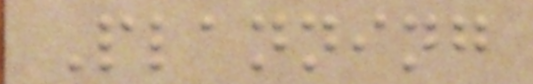Planning
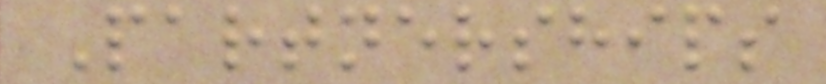Partnerships
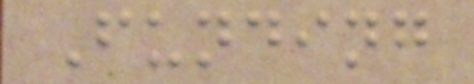Funding
